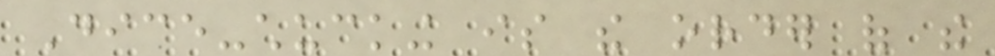Dice-chucking is the order of the
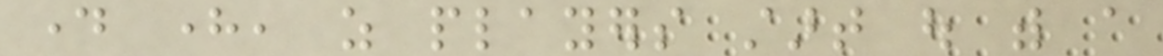day here, as players start out with a
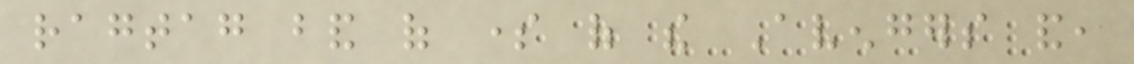ragtag band of some of the Avengers and,
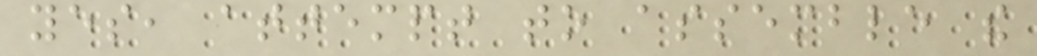yes, attempt to assemble the
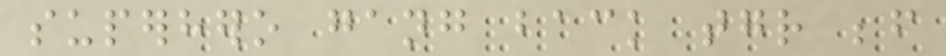superhero gang back together before
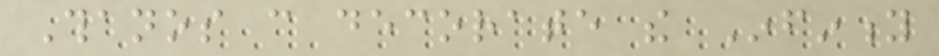Thanos can decorate the Infinity
